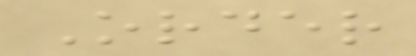Order
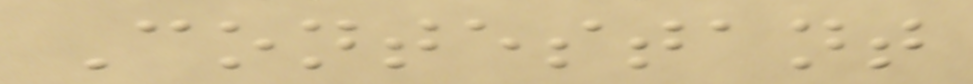Contestant
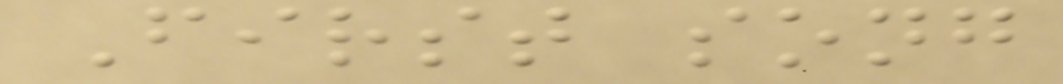First song
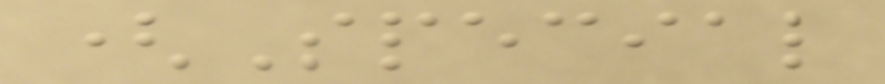(Special
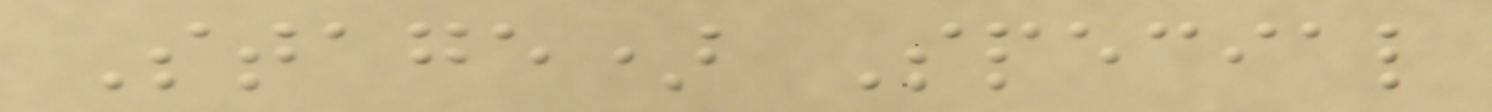Stage) Special
